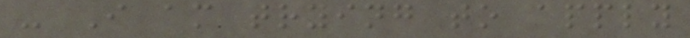- I am trying to apply
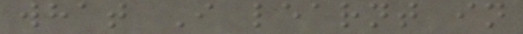what I learnt in
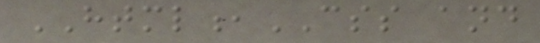HTML,CSS and
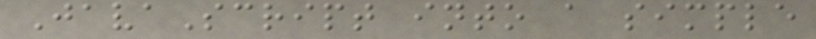JavaScript into a simple
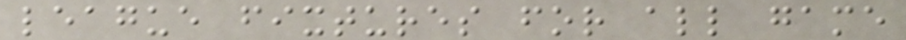league fixtures for all game
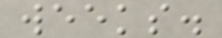weeks.
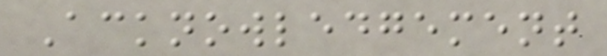Acknowledgement
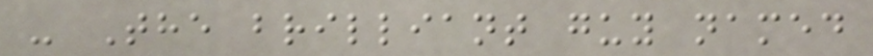- The brilliant guy named
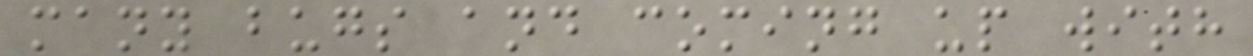many bugs and coming up with
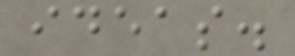ideas.
